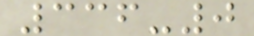336-0
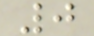0
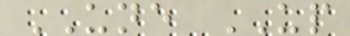UNE UP
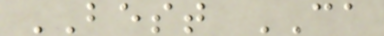BEST CA
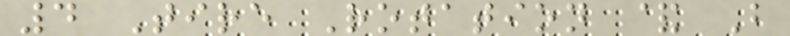4 Tire Rotation & B
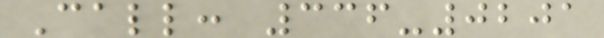Call: 336-0201
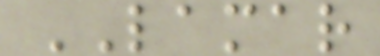LAMAR
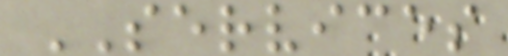SERVICES
